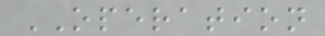OPERATION
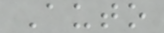Auto
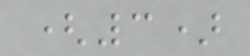(3)
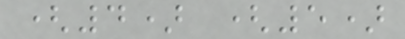(4) (5)
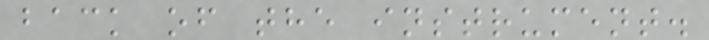back of the instrument.
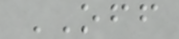OFF
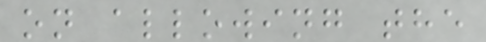on allowing the
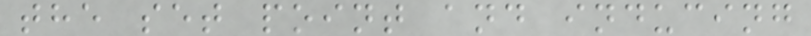the set point and inducing
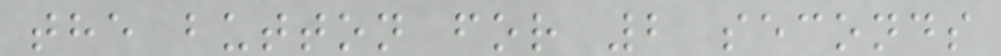the button for 2 seconds
